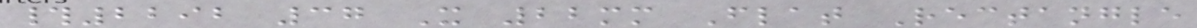#2292 37 X 22mm Flat Rectangle
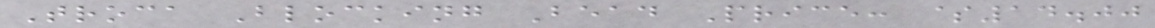Troca Blocking Bead Price: $14.00
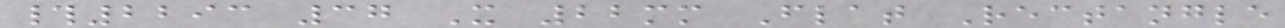#2293 37 X 22mm Flat Rectangle
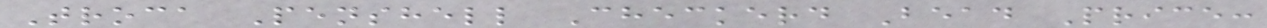Troca Penshell Checkerd Bead Price:
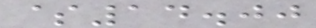$14.00
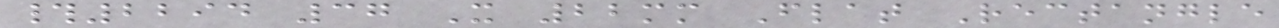#2294 37 X 22mm Flat Rectangle
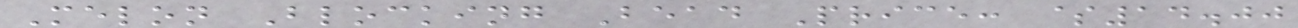Melon Blocking Bead Price: $14.00
